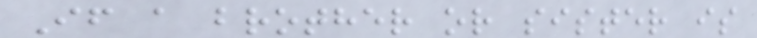If a brother or sister is
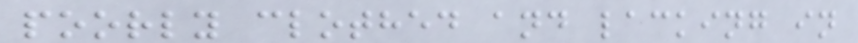poorly clothed and lacking in
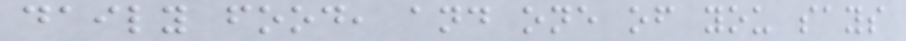daily food, and one of you says
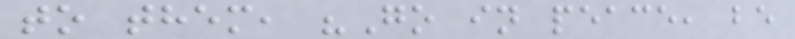to them, "Go in peace, be
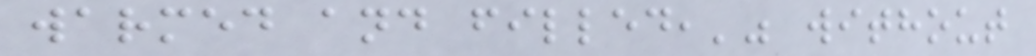warmed and filled,'" without
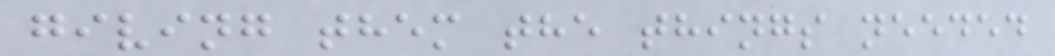giving them the things needed
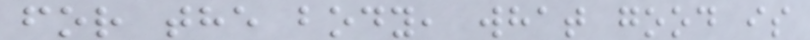for the body, what good is
